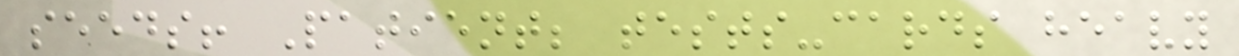seeds! Patient; tests-cards heavy
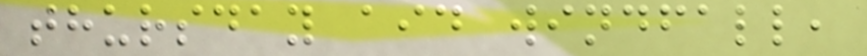thursday aid windfall,
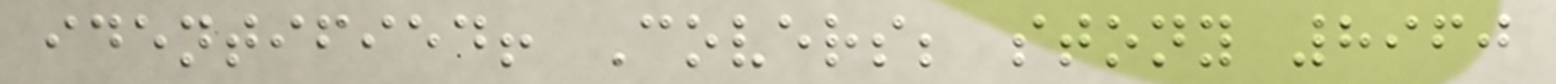identified! Covers; stony 8960
